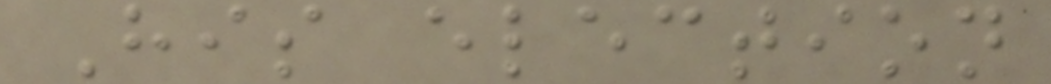His election
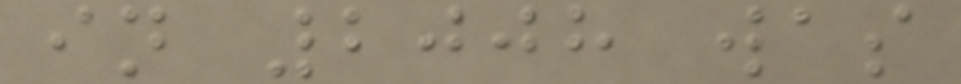in 2008 was
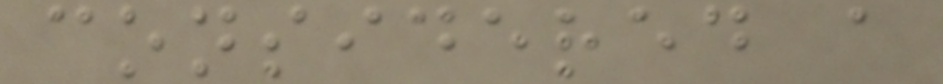considered a
